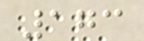173
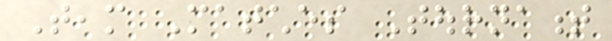Team Matches Tournament
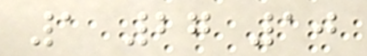1 27 10
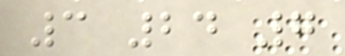3 24 7
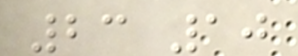23 10
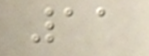11
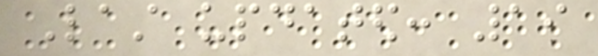Last updated: 19
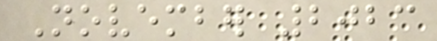November 2023
